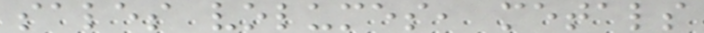sales volumes, metals
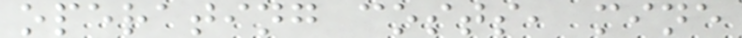operating costs, mine
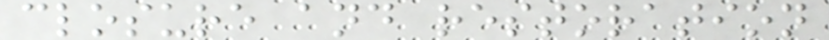closure and restoration
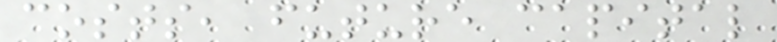costs, future capital
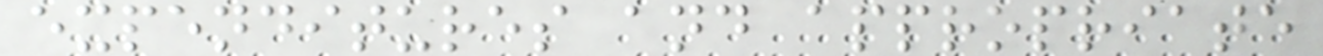expenditures and appropriate
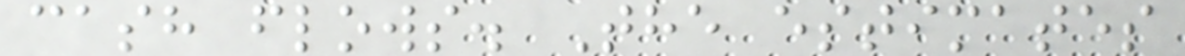cash flows. The estimates
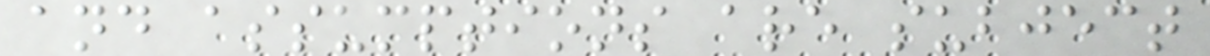and assumptions are subject
